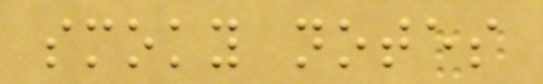smoky notes
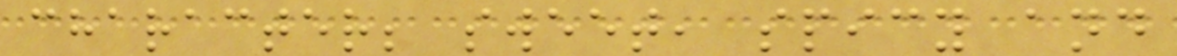character; sweet, spicy and
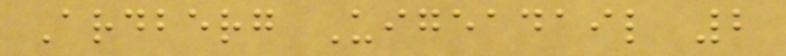Ardberg Uigeadail 2
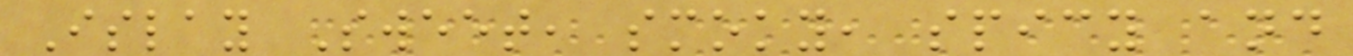Islay Sweet, smoky, spicy and
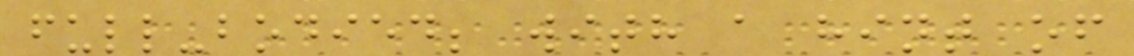full-bodied; with a hint of
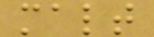malt
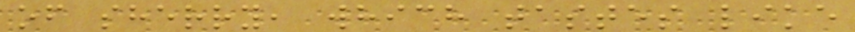of sherry, which tastes like
